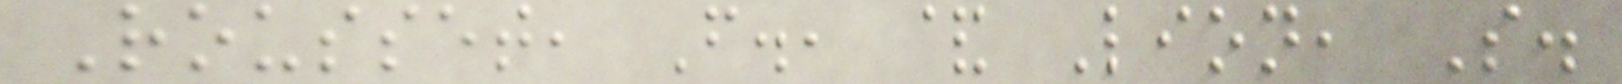Rousset, F., & Lion, S.
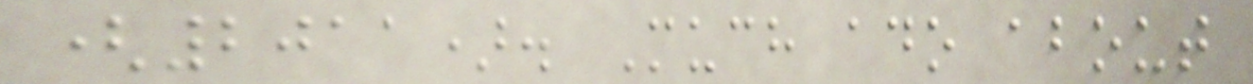(2011). Much ado about
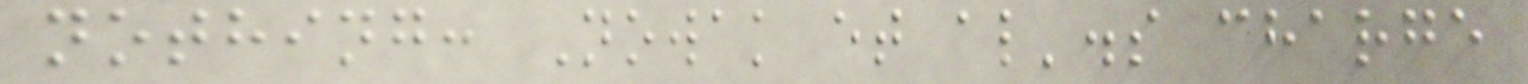nothing: Nowak et al'.s charge
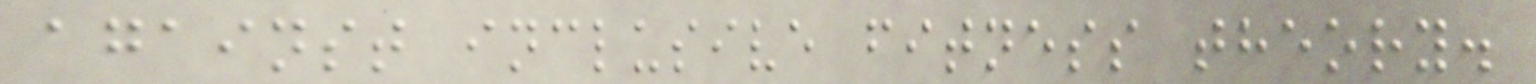against inclusive fitness theory.
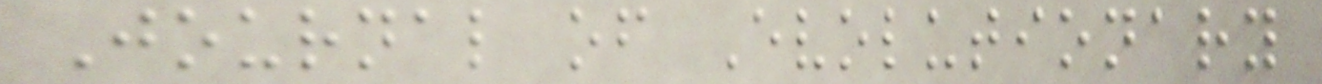Journal of Evolutionary
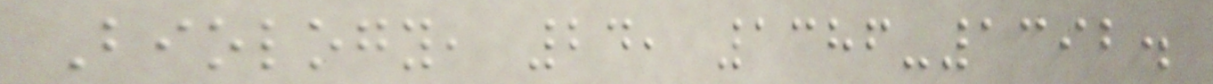Biology, 24, 1386-1392.
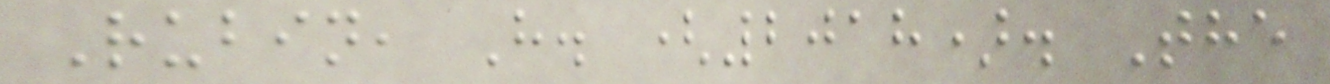Rubin, H. (2018). The
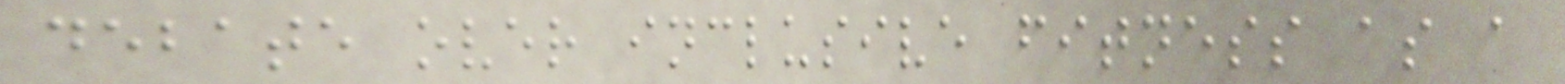debate over inclusive fitness as a
